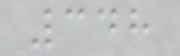348
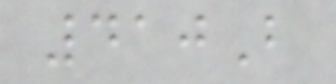410B
